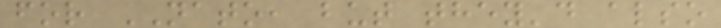for NATO, but they'd also
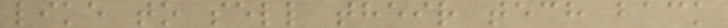like to sell their tech back
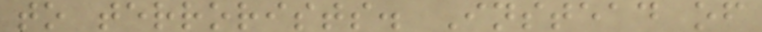to terrorists. Instead of
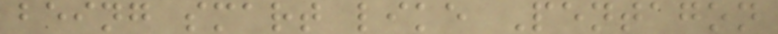being smart like Pentagon
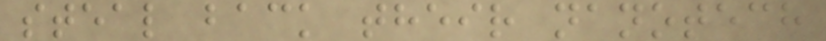steal back their nanotech
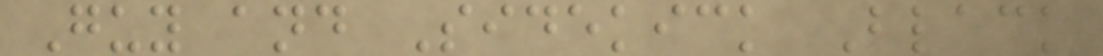Guy and Sidekick Black
